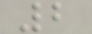2
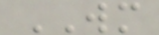WM
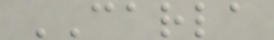CARLA
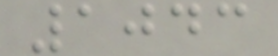1043
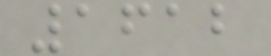1612
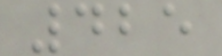425
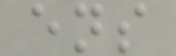ens
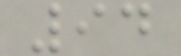94
